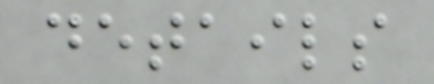details
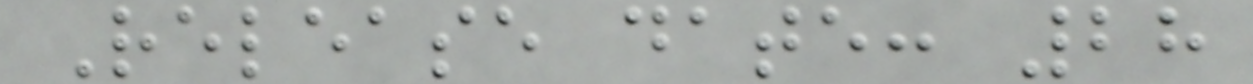Release date: 28
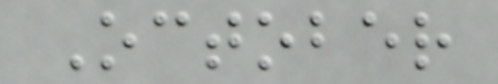October
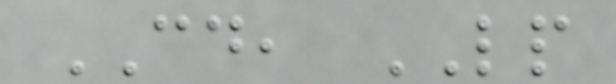CD, LP
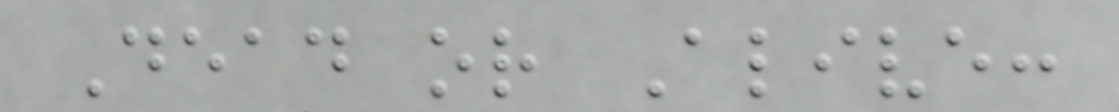Dead or Alive:
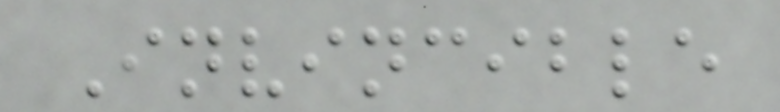Invincible
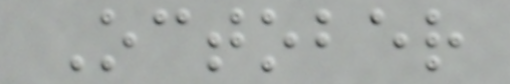October
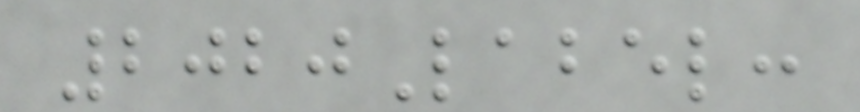2020Label:
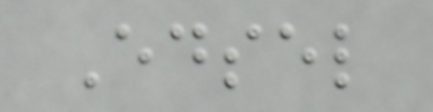Edsel
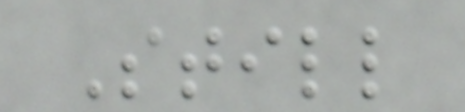Still
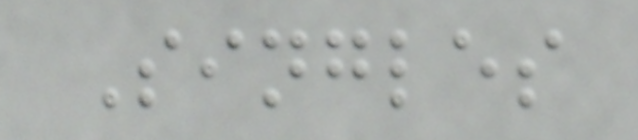Singles
